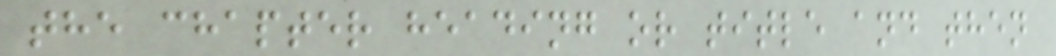the chapter heading or title and then
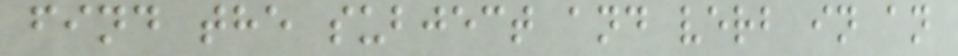find the subject and verb in an
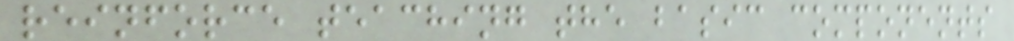reinforce teaching the basic components
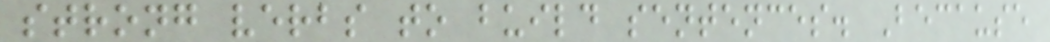strong verbs to build sentences. Because
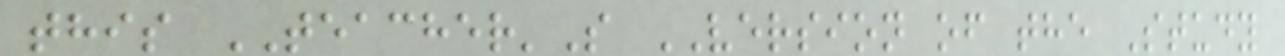this TEACHER'S VERSION of the Study
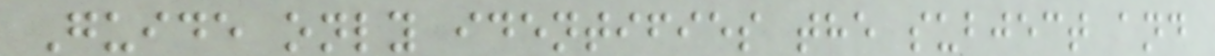Guide only identifies the subject and
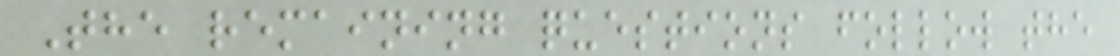The remaining questions follow the
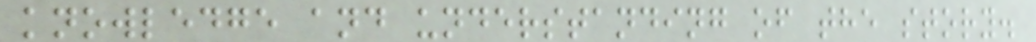knowledge and understanding of the story.
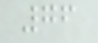76
